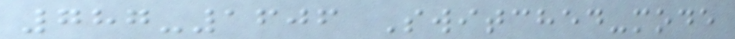787-1606 Switched-mode
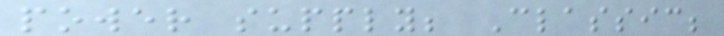power supply; Classic;
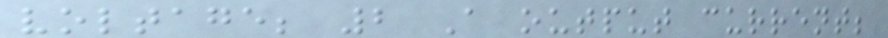voltage; 2 A output current;
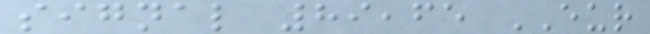signal 89,65 EUR
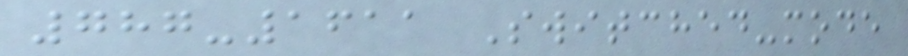787-1611 Switched-mode
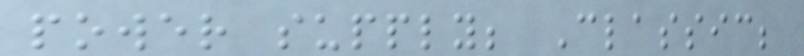power supply; Classic;
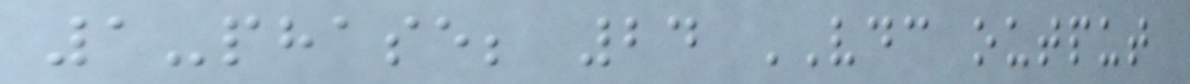1-phase; 24 VDC output
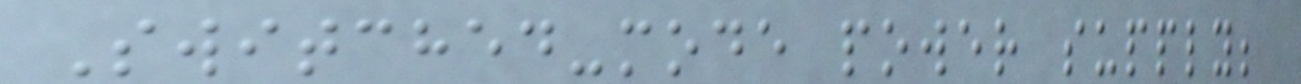Switched-mode power supply;
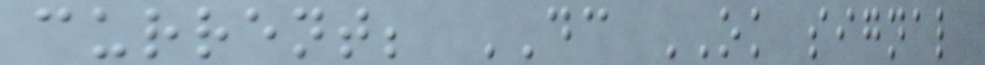current; DC OK signal
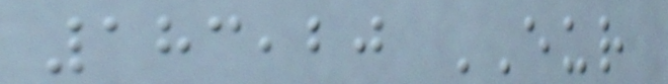183,20 EUR
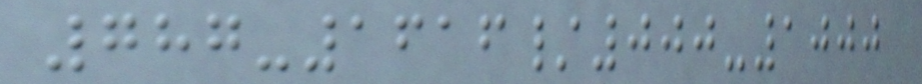787-1616/000-1000
